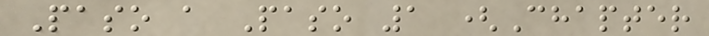Paso a Paso 1 (Chapter
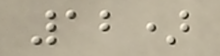12)
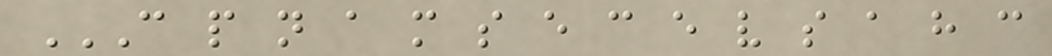C P N A M S E C E V S A H C
